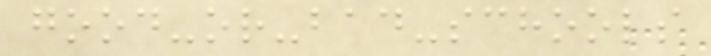good-or-bad-schools
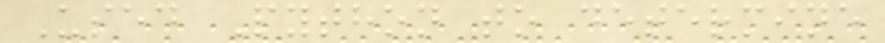Used Python to determine
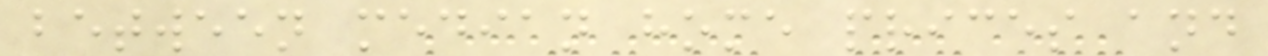between median home prices and
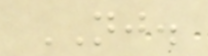NJ.
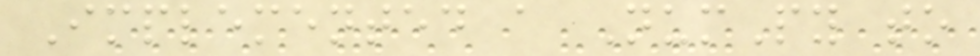Implemented a NumPy to
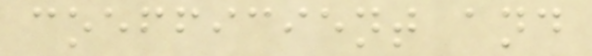coefficient and
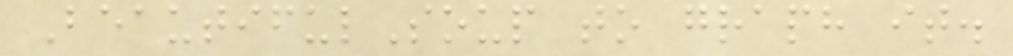BeautifulSoup to graph it.
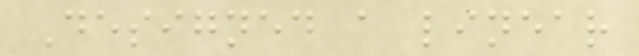Designed a linear
